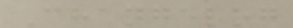Changelog
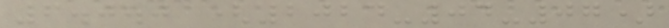6.0.0 (2024-04-07)
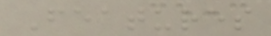Features
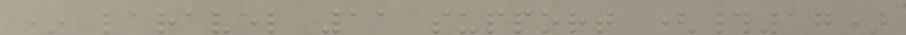* laravel 11 support (#17)
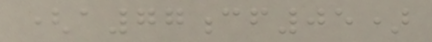(a77cf05)
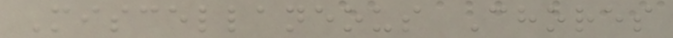Miscellaneous Chores
